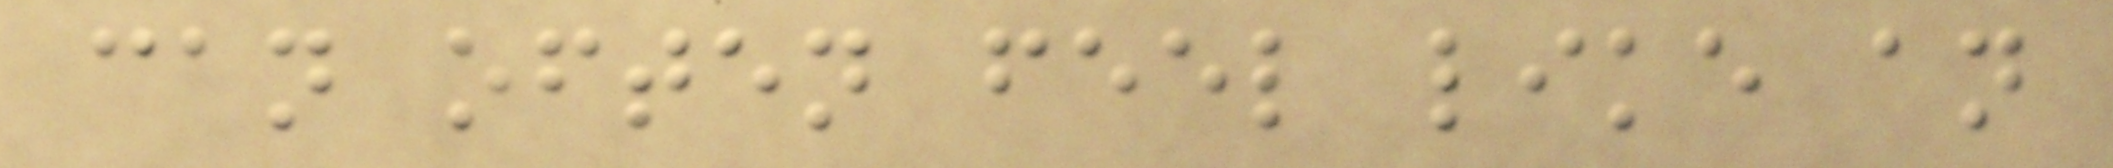can often feel like an
